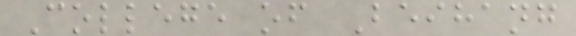College of Beihang
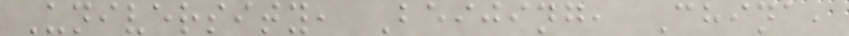University, Beijing, China,
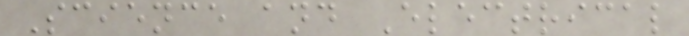Science and Electrical
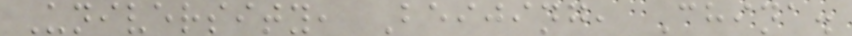University, Beijing, China.
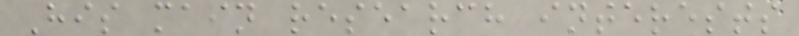His main research interests
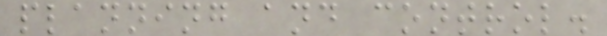planning and control.
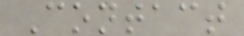Contact
